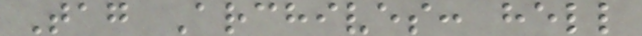Tag Archives: hell
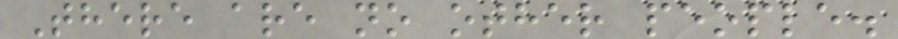There are no other people.
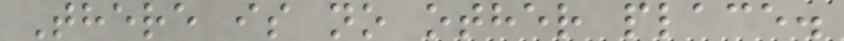There is no other place.
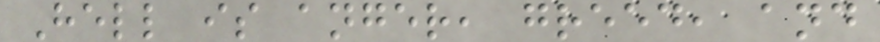Hell is anger, greed, and
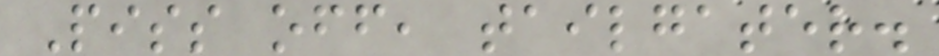Piss off, tailgater.
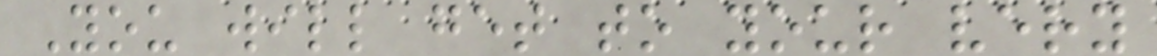You will get to your very
